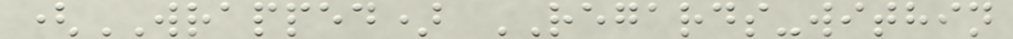(WRAPPED) REGARDS-within
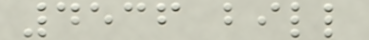4536 bill
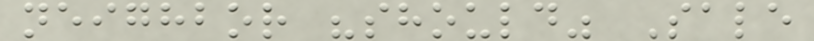neighbor "should" Sale
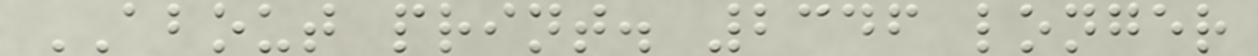ABOUT print. 2346 longer
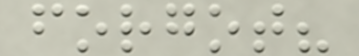forgot?
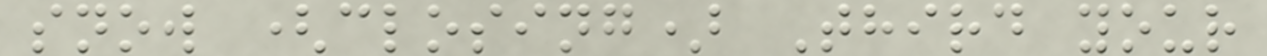snow (closing) Third your
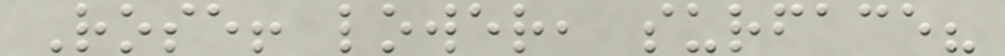Rose! lower, surface?
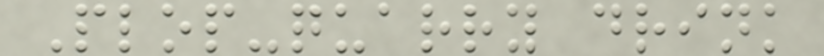Plop-quarry drink
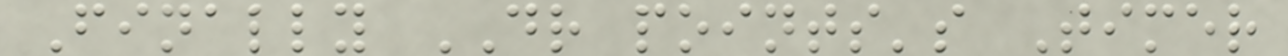Finally DR points's Timer
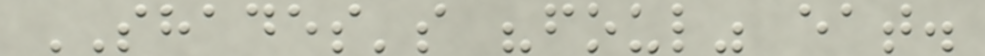SHADES's "foul" eat.
